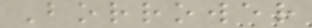Borrower
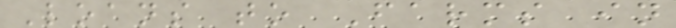Loans to Farms in
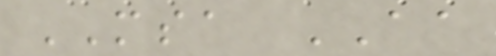MSA AA
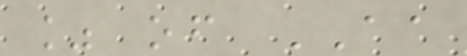% of AA
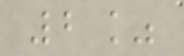2%
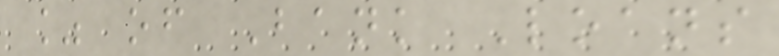% of Bank Loans
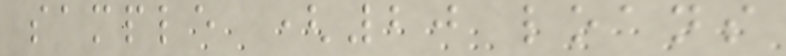sample (20 loans
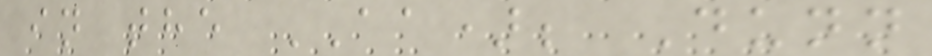in the AA); Dunn
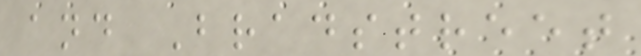and Bradstreet
